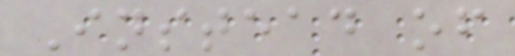Instead of
